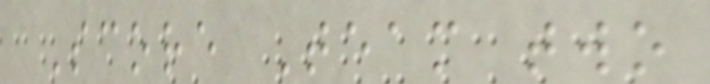Score Team two
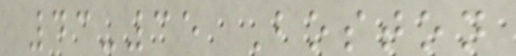43-35 Boston
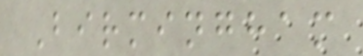Birmingham
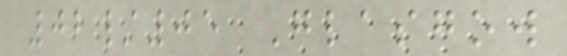02/05 Glasgow
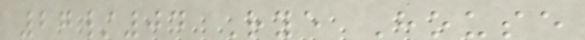27/04 Rye House
